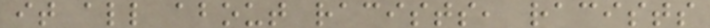it all about racists, racists
